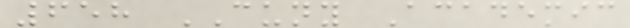658 CUNY Academic
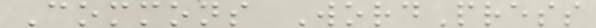Commons WordPress
